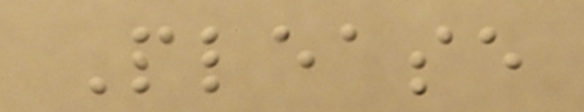Please
